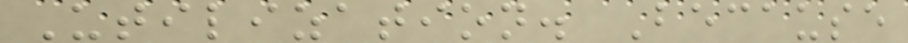Utilization. Because
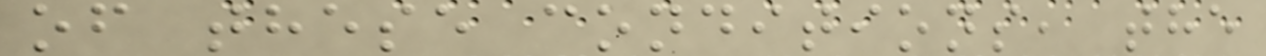of these conditions, the
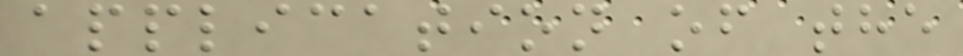application of the
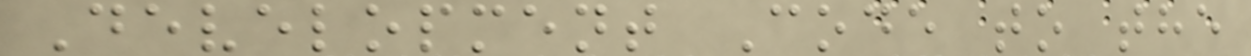Development Code to the
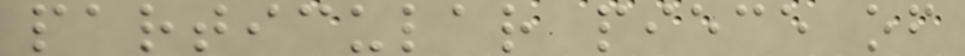particular piece of
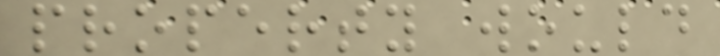property would
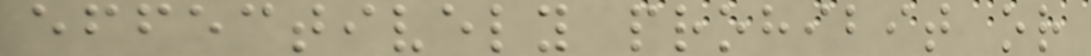effectively prohibit or
